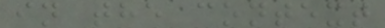in the context
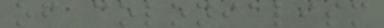of colonialism
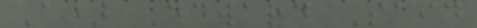A) Edward Said
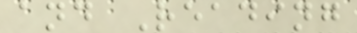and Reading
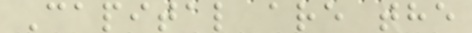Capital are the
